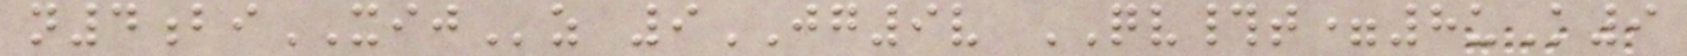n4biXIJz 9JG9v QV#t=8uK9
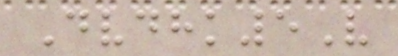Dvdhk5V
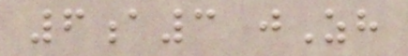6a3 jZh
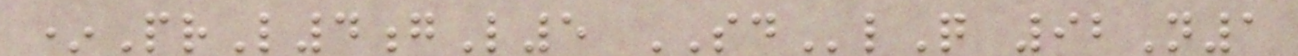*PrL4gL5 SDlQ 92N1
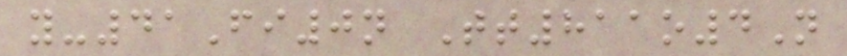y-41Fi0n Tt811o4N
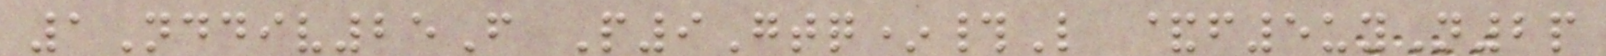1Nddiv25F P9Gtq*#L &f5uyN2p
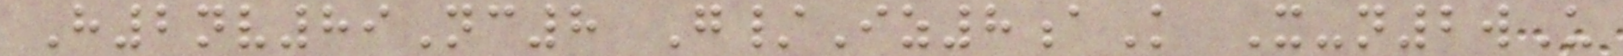H2nv89Nc8 G/Iz8aK X-n2wU
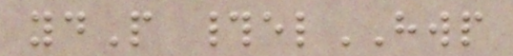ydP #elHWP
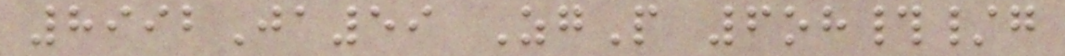8992Ja59 ZgP 6oh#/g
